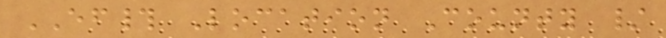EF# Location County /
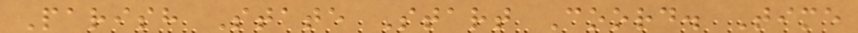Parish State Start Coord. Time
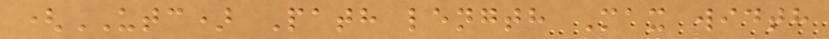(UTC) Path length Max width
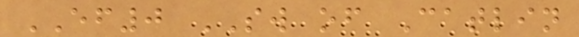EF0 SW of Catlin
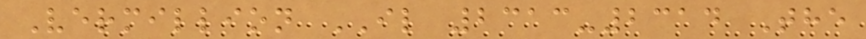Vermillion IL 2313-2314 The
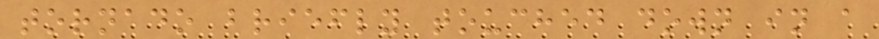tornado briefly touched down in a
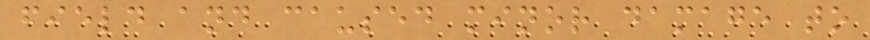field and caused minor damage to
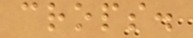crops.
